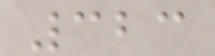323
